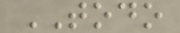TODO
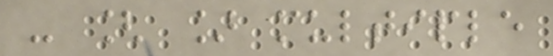- [ ] multiple
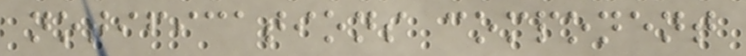notifications component
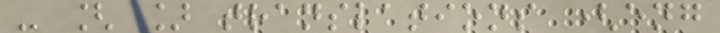- [ ] translations (eng
